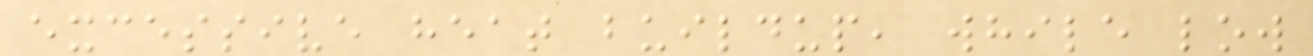excessive heat buildup, while low
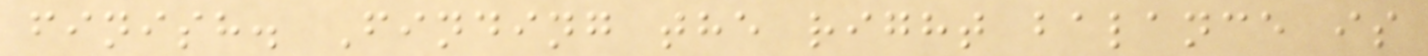finish. Finding the right balance is
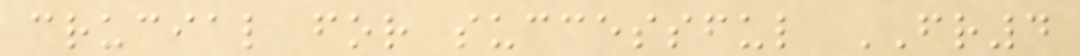crucial for successful FR4
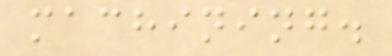machining.
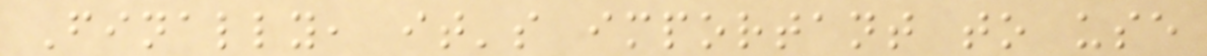Finally, it's important to use
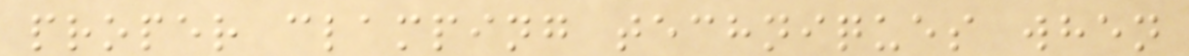proper clamping techniques when
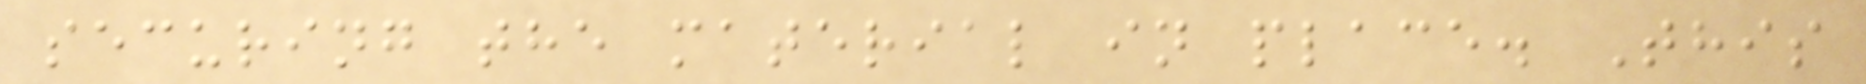securing the material in place. This
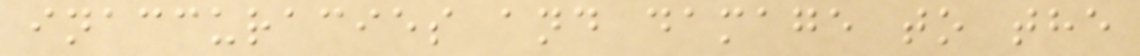inaccuracies and damage to the
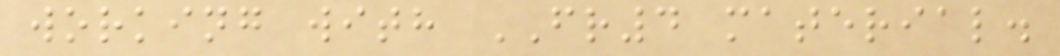working with FR4 material.
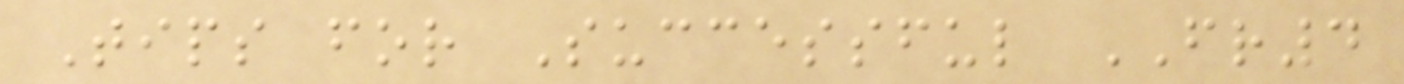Tips for Successful FR4
